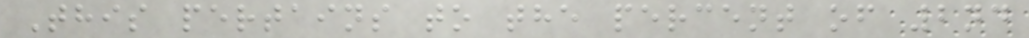This pertains to the percent of 2nd
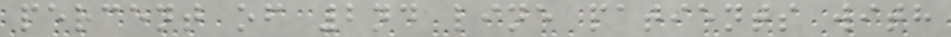percent of 2nd line patients with
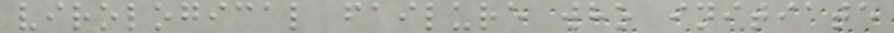virological failure who initiate
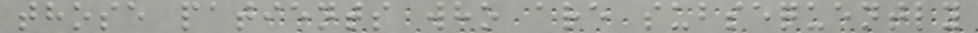those patients who are subsequently
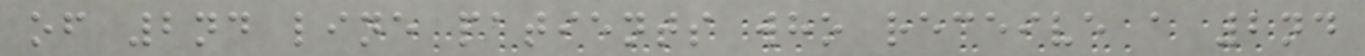of 2nd line patients who receive a 2nd
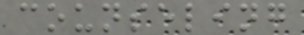counseling
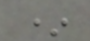*
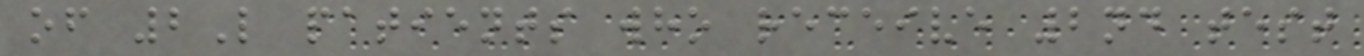of 2L patients who receive 2nd test
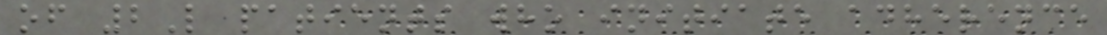of 2L patients who initiate adherence
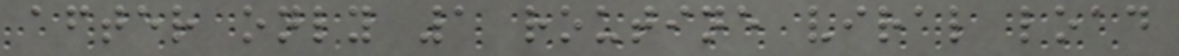after only 1 routine viral load
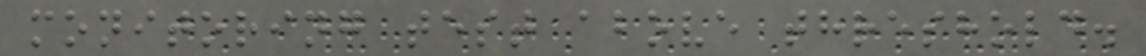monitoring test above threshold.
